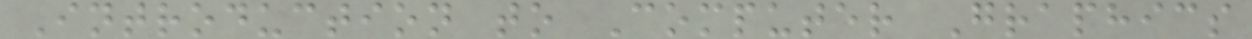Introduction to Computer Graphics
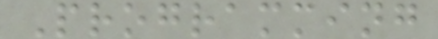Programming
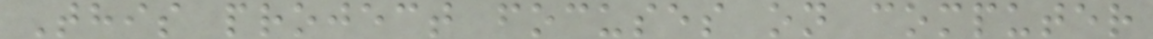This project focuses on computer
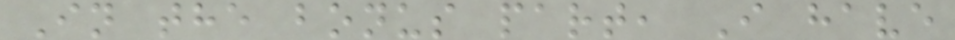In the bonus part, I have
